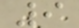9
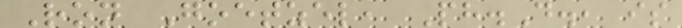Ron Goetzel, Ph.D., is
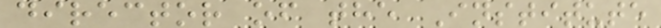director of the Institute
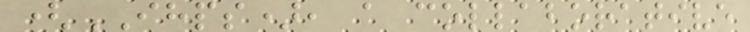(IHPS), a collaborative
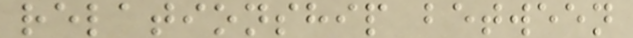relationship between
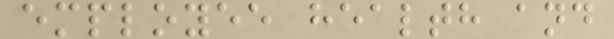employee health and
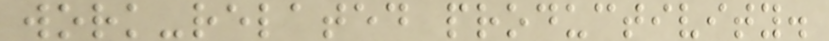work-related productivity.
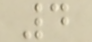4
